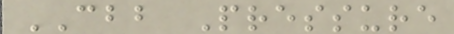CBB Pressure
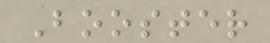Booster
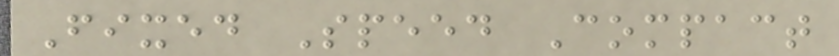Fixed Speed Compact
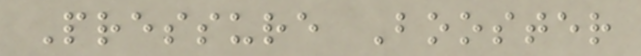Pressure Booster
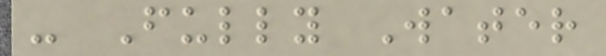- Fully Water
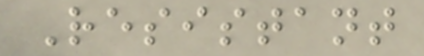Resistant
